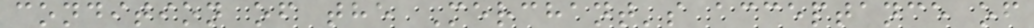condition of the Merchant's acceptance of
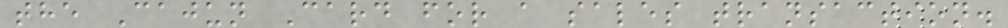the Cajun Card for a sales transaction.
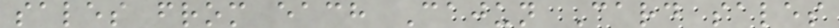sales from each Cajun Card sales
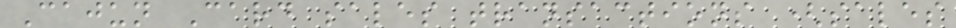Cajun Card sales transactions (sales
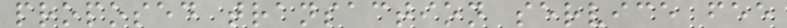proposed transaction service fee
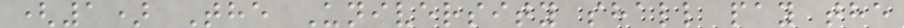(1) The University shall pay the
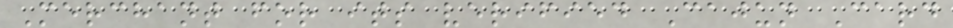Merchant for its verified Cajun Card
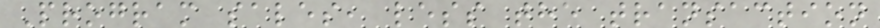Program sales, less the transaction
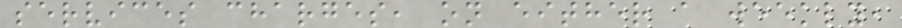services charges, on either a weekly,
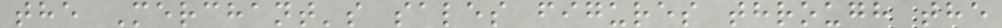the Merchant's sales figures through the
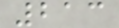213
